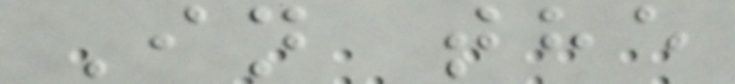In the
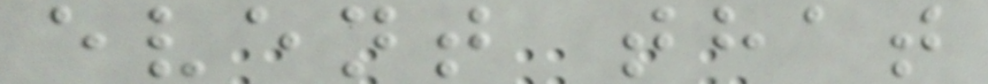event that
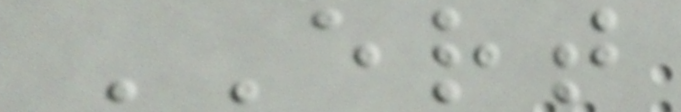ERT
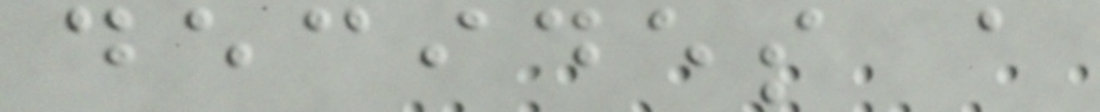decides a
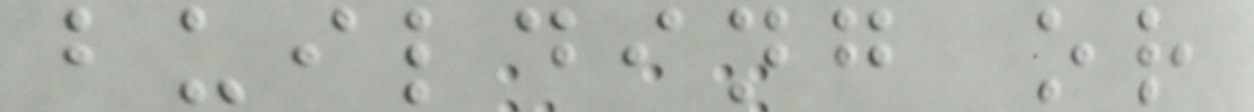building or
